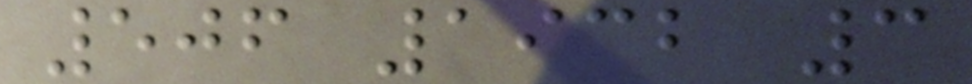506 1932 3
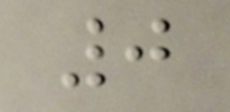0
